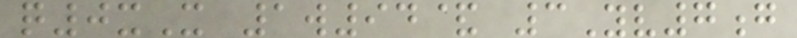q0xX 1w94& 3Yv7g
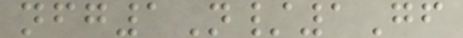nfg1N/1Gf
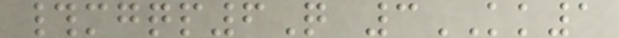#mgqp6Q 3KK1
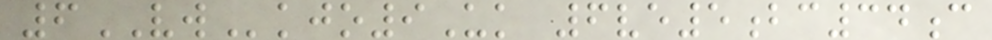6VWkjo9Uk 6ve5bc34c
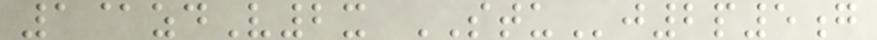1@zdV2x STUj2p5g
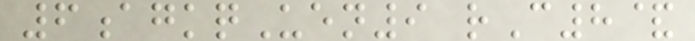6agkqUen9 rC8&
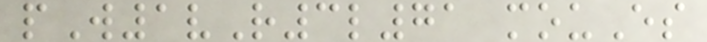pW1vR3l71 mouEs
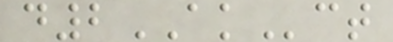d2AKct
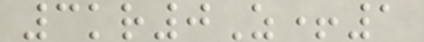3kr0Z+1
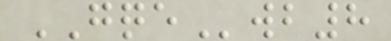GQEwb8
